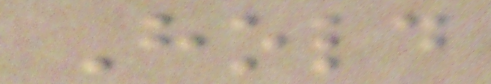Hold
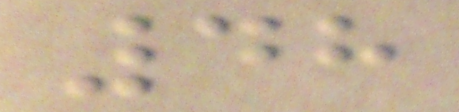48
